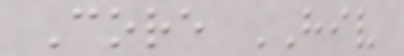Core HIV
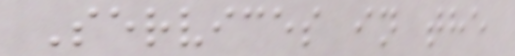Services in the
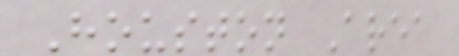Houston Area
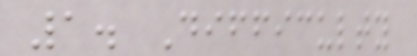1. Difficulty
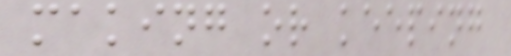making or keeping
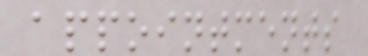appointments
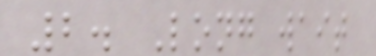2. Long wait
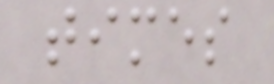times
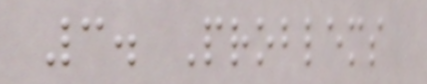3. Problems
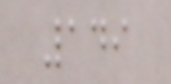149
